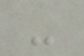-
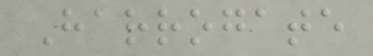Harrogate
